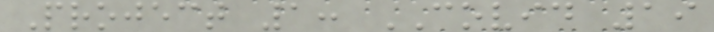Project 1: COVID 19
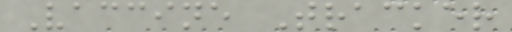Vaccine Tracker
